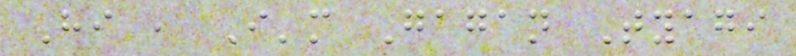Hi , I'm Gagan Tyagi
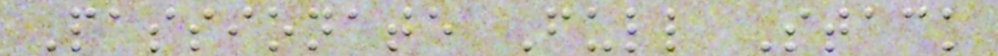Passionate Full Stack
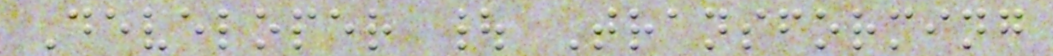Developer | Transforming
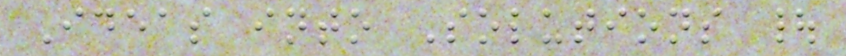Ideas into Solutions |
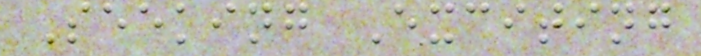Seeking Exciting
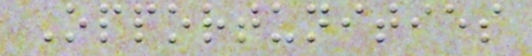Opportunities
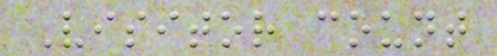Visitor count
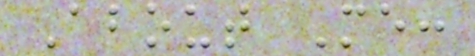About Me:
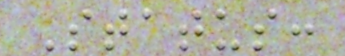Status:
